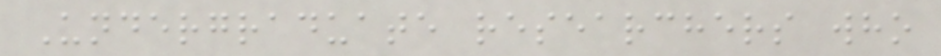Undergraduate researchers who
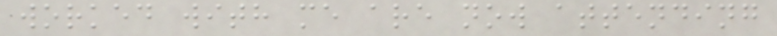worked with me are now attending
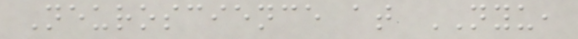Neuroscience at NYU,
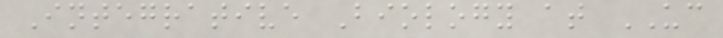Integrative Biology at UC
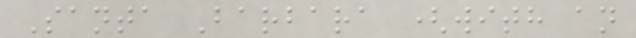Santa Barbara (with an
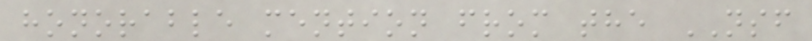honorable mention from the NSF
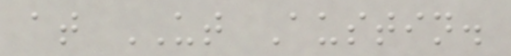at UT Austin.
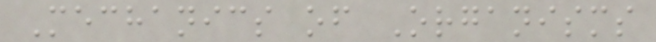Mechanics of Organisms
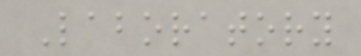Laboratory
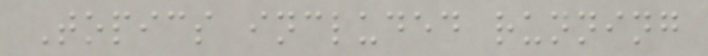Topics included running
